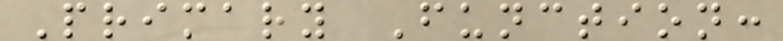Primary Function:
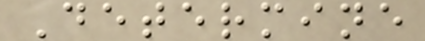Determine
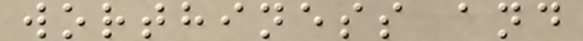worthiness and
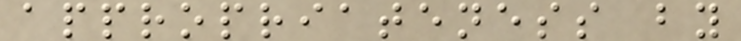appropriateness by
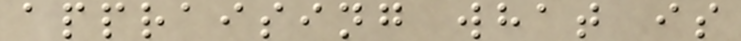appraising what is
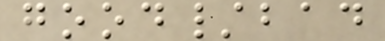good/bad
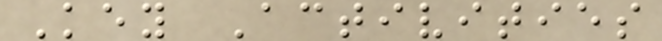Key Activities
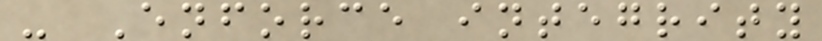- Enforce integrity
